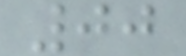00
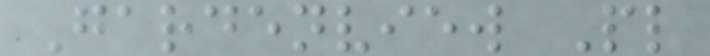Gardenview Pl
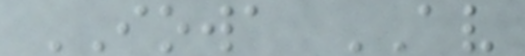IOWA AV
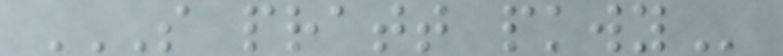S PRATT PKWY
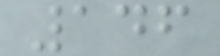146
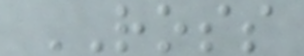ROSS
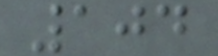104
